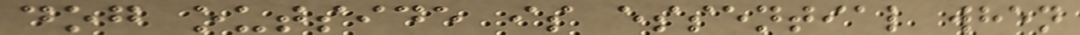dog outside is essential when
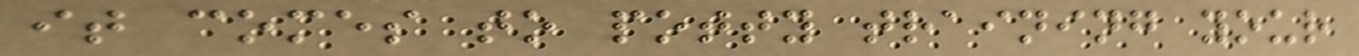it comes to potty training your
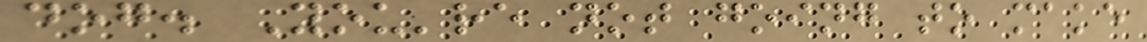dog. You're not going to make
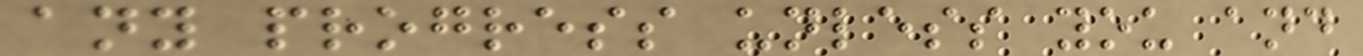any progress unless you and
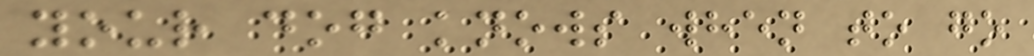your dog knows when to go
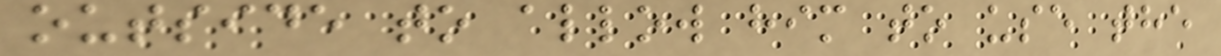outside to allow him to use the
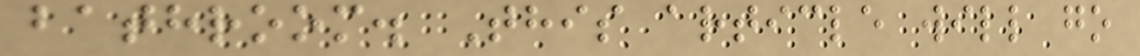bathroom. This article will go
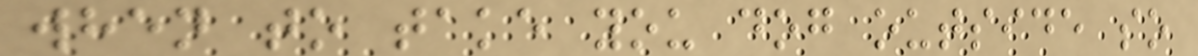when to take you dog outside so
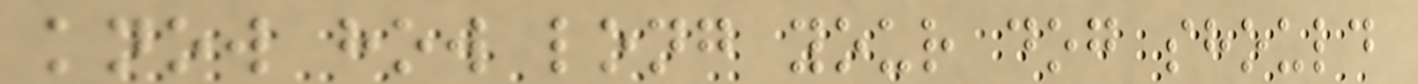know how long your dog should
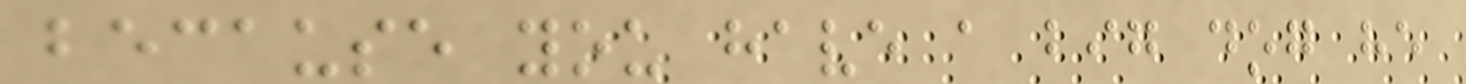because you have a big dog he
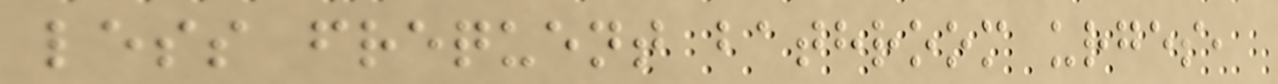less frequent bathroom urges,
